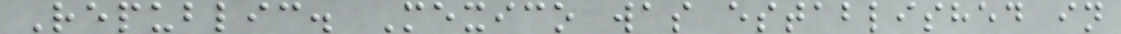Republic. Mexico was established in
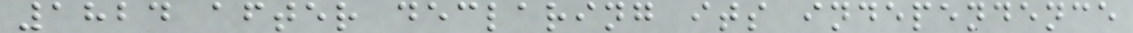1824 after declaring its independence
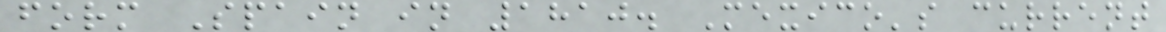form Spain in 1810. Mexico's current
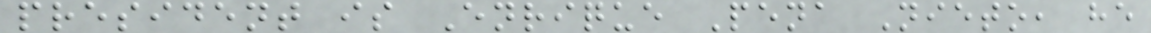president is Enrique Pena Nieto, he
